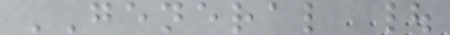GENERAL |
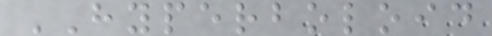HYPERBOLOID
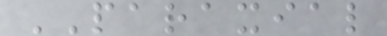PARAXIAL
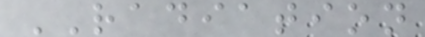RADIATION
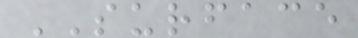SURFACE
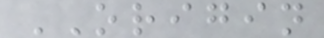ORIGIN
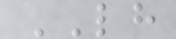LH
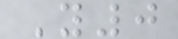Y0
